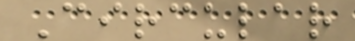Circular
